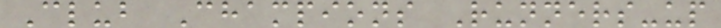Club Champions Runners-up
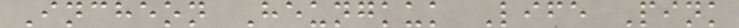Incheon Heungkuk Life Pink
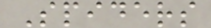Spiders
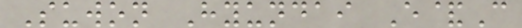Suwon Hyundai E&C
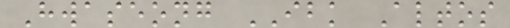Hwaseong IBK Altos
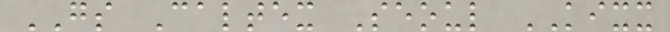GS Caltex Seoul KIXX
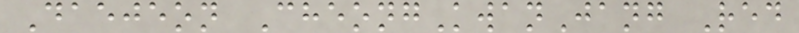Daejeon CheongKwanJang Red
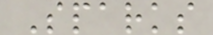Sparks
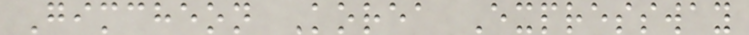Gimcheon Korea Expressway
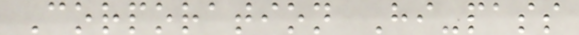Corporation Hi-pass
